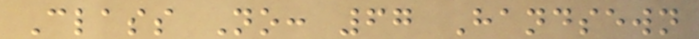Class No: 67 Handsewn
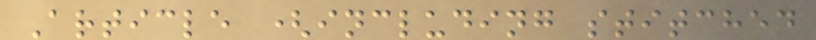Article (including stitched
